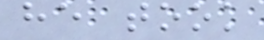he took
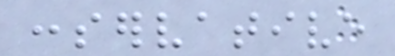conservative
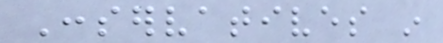Conservatives in
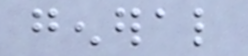general
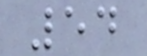54
